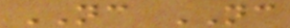NC NC
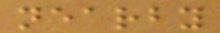nearby
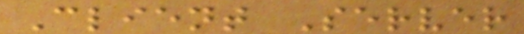Client Server
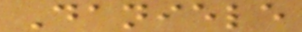Daniele
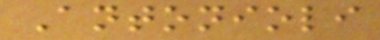Antonioli
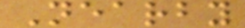Nearby
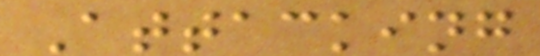Attacking
